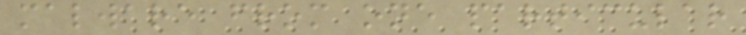malware from one particular
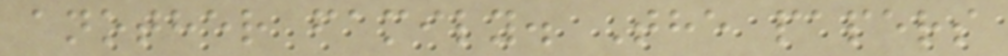another family. The papers
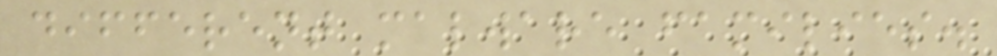different malware families.
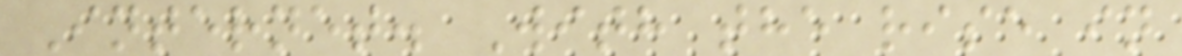Internet. With the rise in
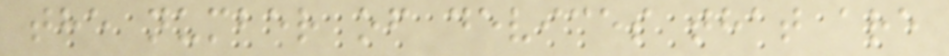the number of devices that are
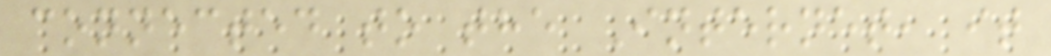connected to the Internet, it
